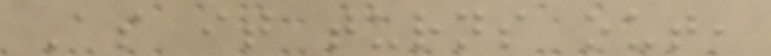As it turns out,
